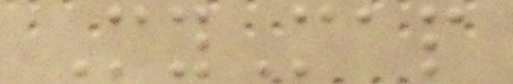MyMap
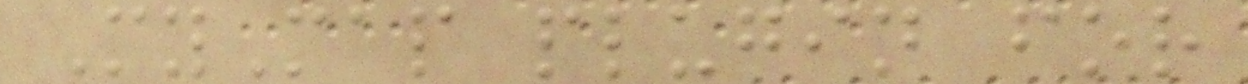MyMap plugin for
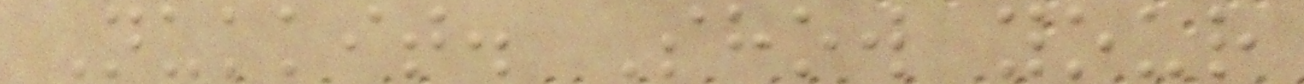Nukkit. Show your
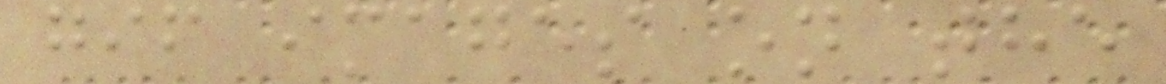gif images on the
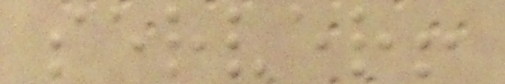server!
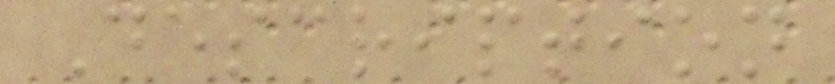Description
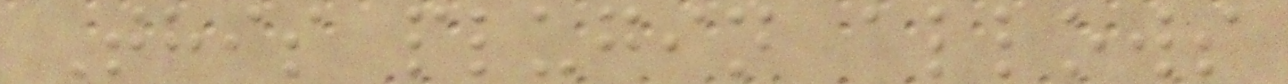This plugin allows
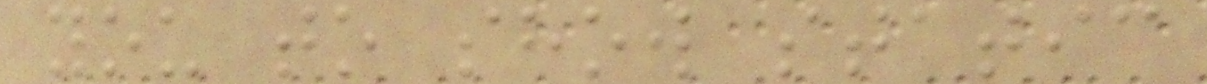you to show static
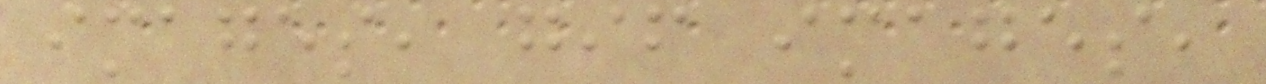images, gif images,
